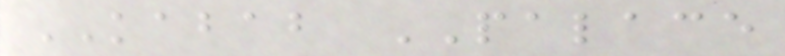KABAB PALACE
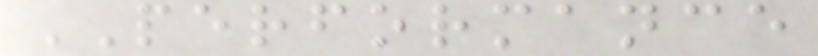PERFORMANCE
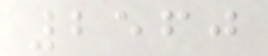2560
